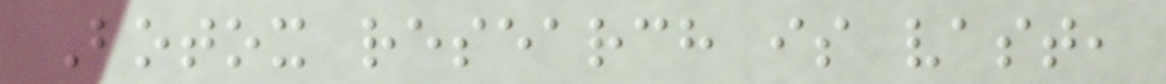Botox research is vast,
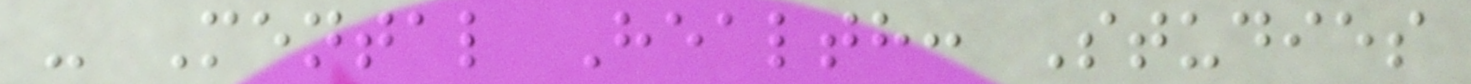- Mental Health: Studies
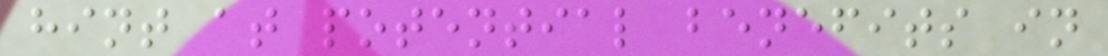hint at potential benefits in
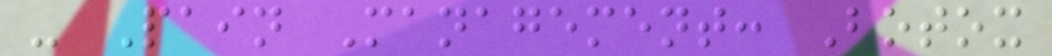- Pain Management: Botox
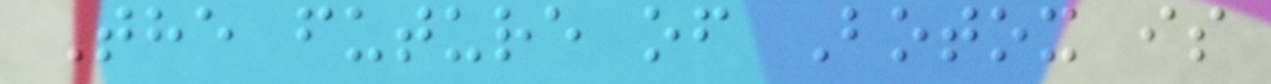The future of Botox is
